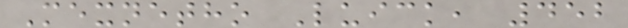Mexnetho Luick, 452
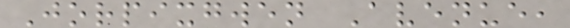Jorpixgwen Avenue,
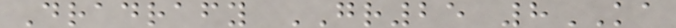Dradrafy GR25 8KA
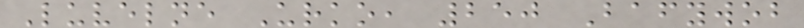Luvelne Urko, 250 Bafywob
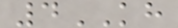4KH
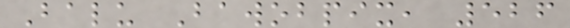Balu Bawobpix, 526
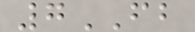7FB
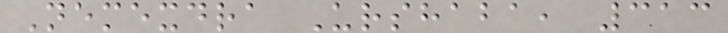Nemexdra Urshaba, 313
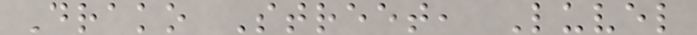Drako Street, Luvel
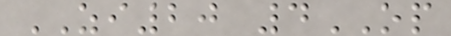ZI20 4OP
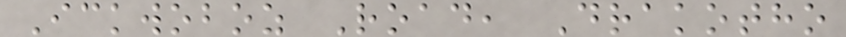Ickwoboz Road, Drakotho
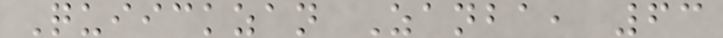Quiickzan Zanba, 63
